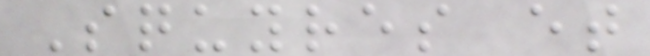Squyres et
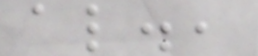al.,
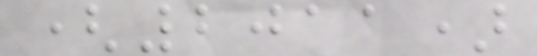(2011)
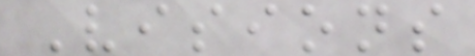Visions
